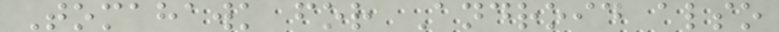Tomahawk for Android also
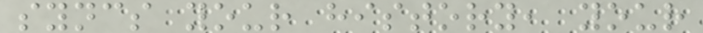syncs your history, your
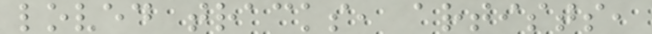loved tracks, artists,
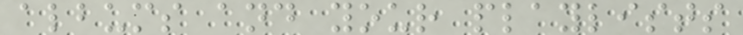albums and your playlists
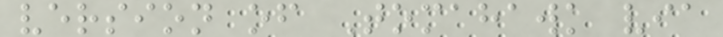version of Tomahawk via
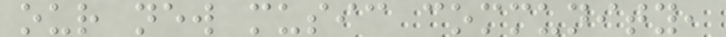our new music community,
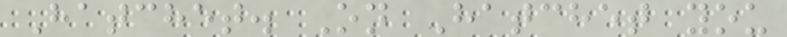Hatchet. On Hatchet you
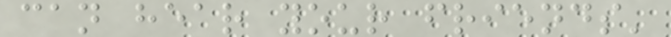can hear your friends'
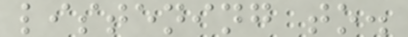listening to.
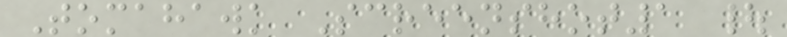Tomahawk Screenshot1 |
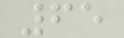65
